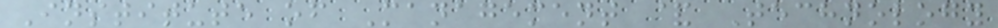Institute of Management & Technology
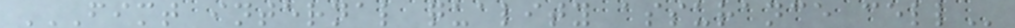FIMT INTERNAL QUALITY ASSURANCE CELL
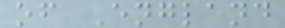of England
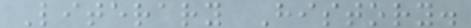Literary History.
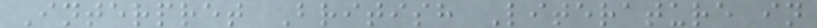Interpret British Literature in
